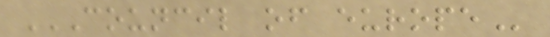COUNCIL OF EUROPE
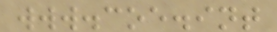www.coe.int
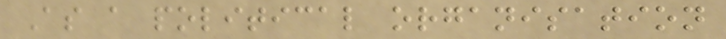As a political organisation
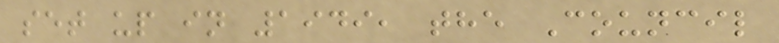set up in 1949, the Council
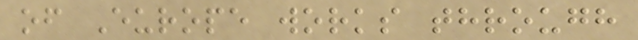of Europe works through
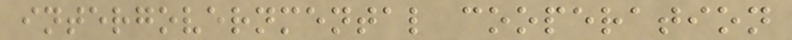intergovernmental cooperation
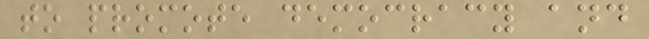to promote democracy and
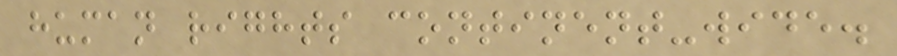human rights continent-wide.
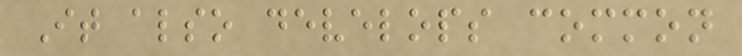It also develops common
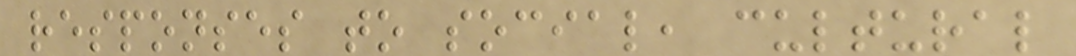responses to social, cultural
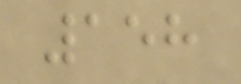158
